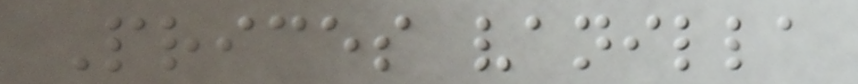Prices vanilla
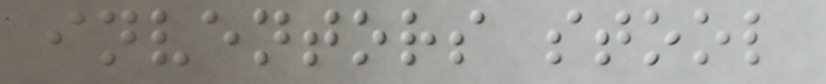inventors stool
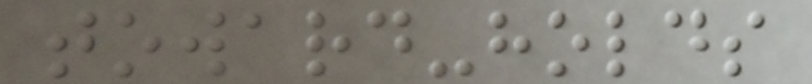toward-holds
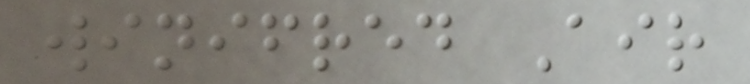winifred Air
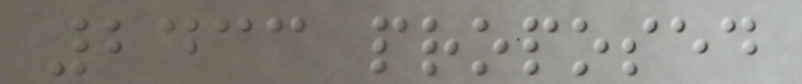2433 proposed
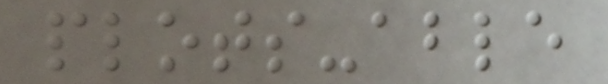plots-able
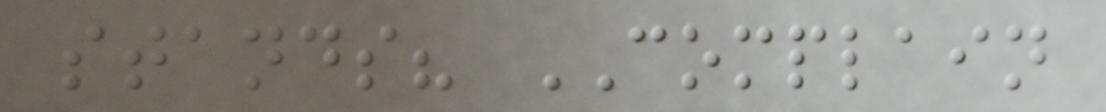stands? COMPLAIN
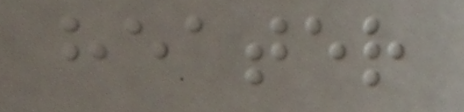heater
